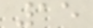15
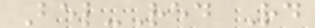Bel-Red Rd
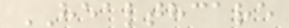HEALTHCARE
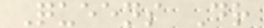Queens Dr
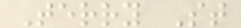Terry St
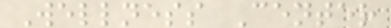Wellness Center
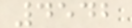4542
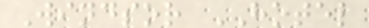Windsor HOTEL
